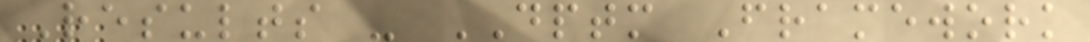Results - DPTM Framework
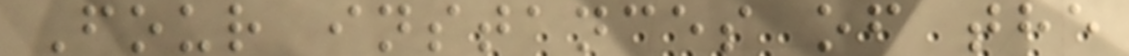Four instances of the
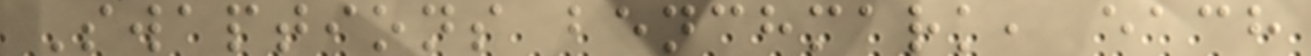Swaptions benchmark, each
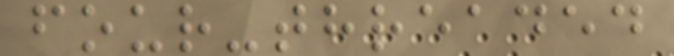four-threaded
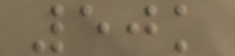50k
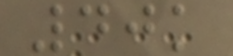40k
